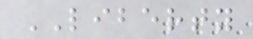LIBERTY
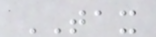TAX
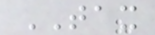TAX
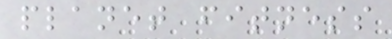planet fitness
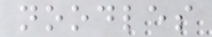noodles
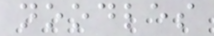noodles
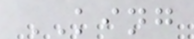KING
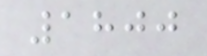1800
